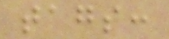tags:
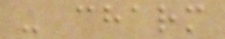- charm
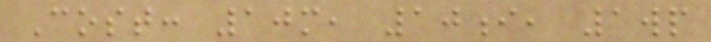Cost: 10m, 10i, 1wp
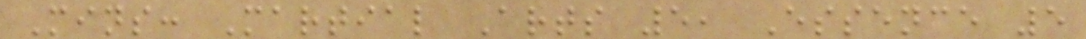Mins: Martial Arts 5, Essence 5
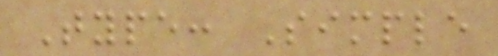Type: Simple
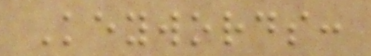Keywords:
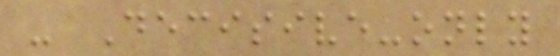- Decisive-only
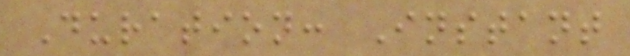Duration: Instant
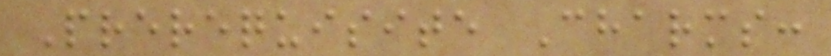Prerequisite Charms:
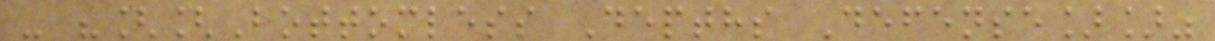- "[[Bottomless Depths Defense]]"
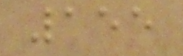155
